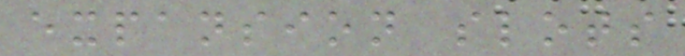expansion slots
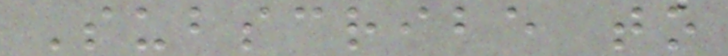Subscribe to
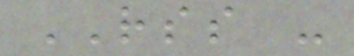RSS -
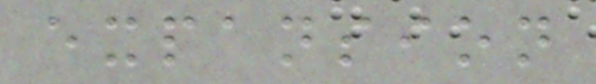expansion
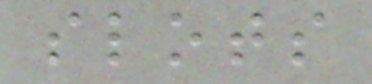slots
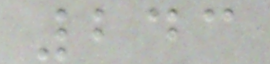243
